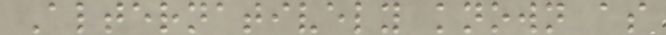Alternatively known as
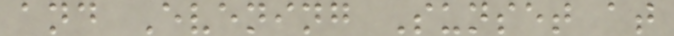and Evening Sunset at
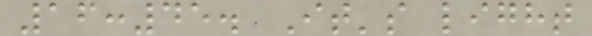16:45. It's light
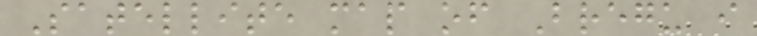Satellite map of Bregu i
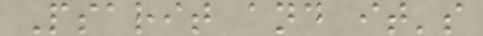Psarit and it's
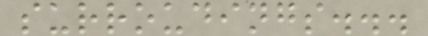surroudings...
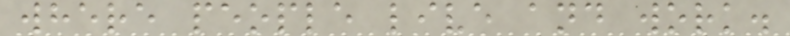where people live and work.
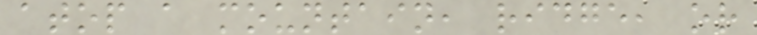atop a mountain, ridge, or
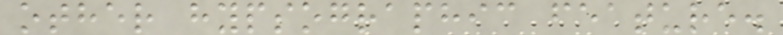other hypsographic feature.
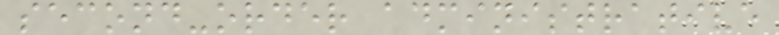second-order administrative
